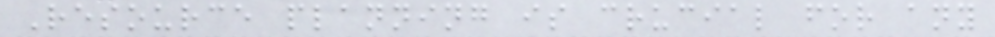Resource planning is crucial for any
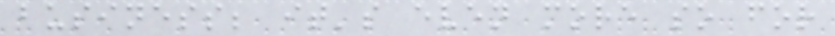business; it's even more so for
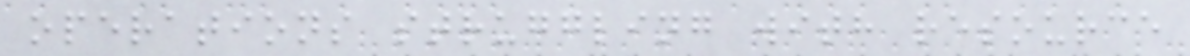operations struggling with resource
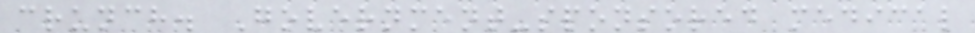crunch. Government-sponsored medical
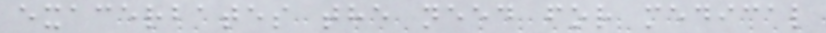exacerbates the need for medical
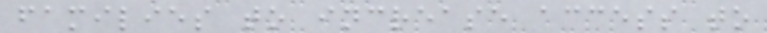families to increase access to
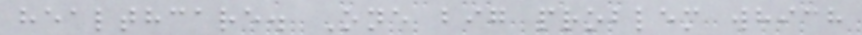healthcare. One big problem which
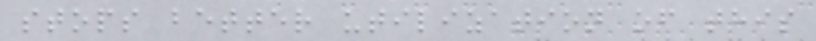stops better utilization of this
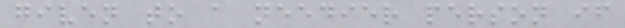given to a needier person if
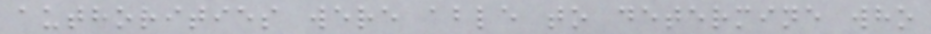authorities were able to determine who
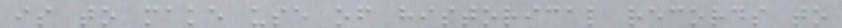is to make use of historical records to
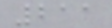211
